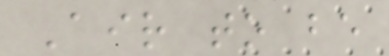Air to be
